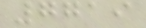7719
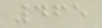465
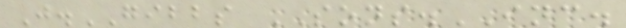J.GIBBS SONS.INC.
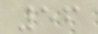56
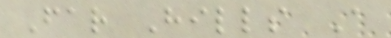Far Hills A
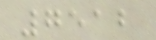7512
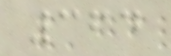364
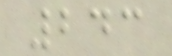243
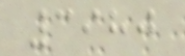3980
